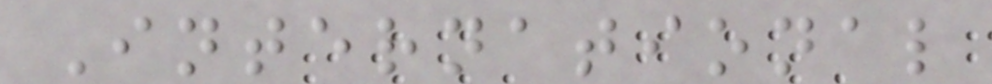International
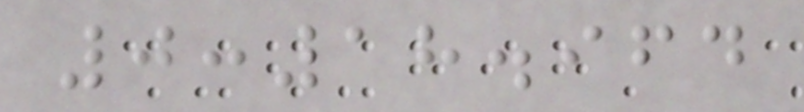0:18.964
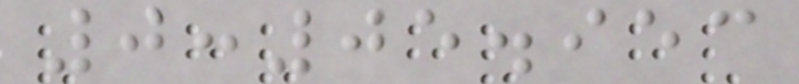0:05.953
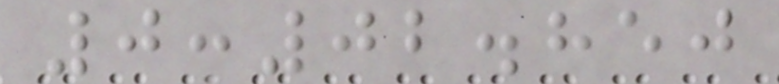0:02.850
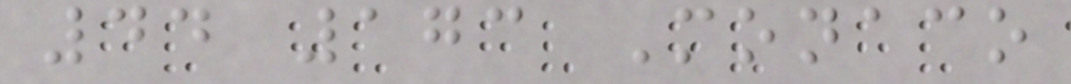44 173 Monaco
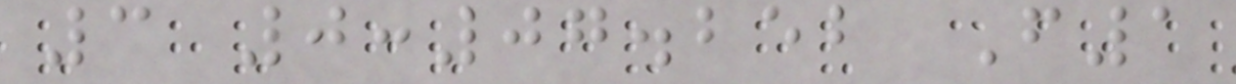3 0:07.252 F1
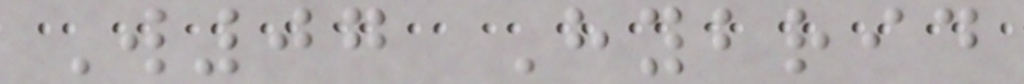W07 Hybrid
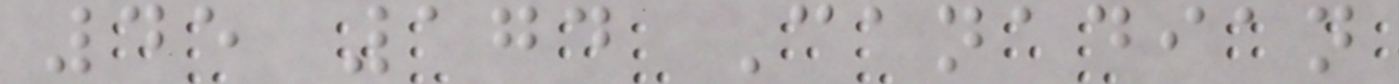45 174 Canadian
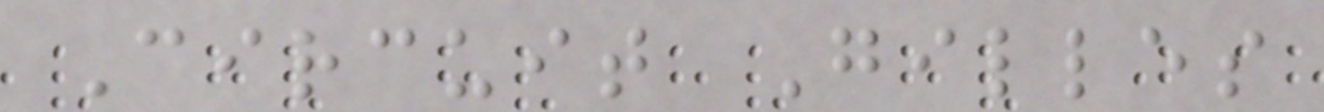Circuit Gilles
